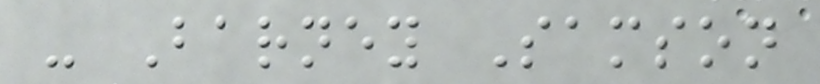- Barney Samson
